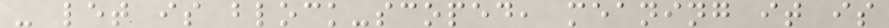- let is block-scoped, meaning it is
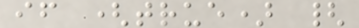if (true) {
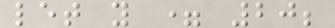let y = 20;
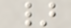}
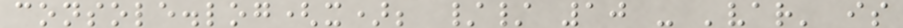console.log(x); // 10 - 'var' is
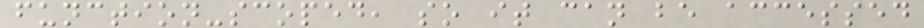function-scoped, so it can be accessed
